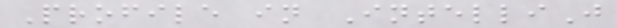Profile in IntelliJ
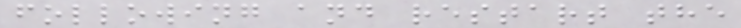following and restart the
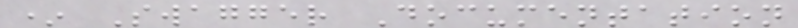* Swagger Documentation
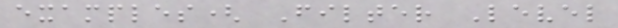examples( Filter Level
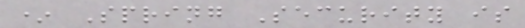* Spring Security is
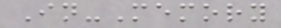In-Memory
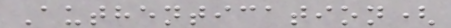Authentication(
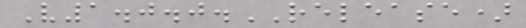V1.0.0.RELEASE)
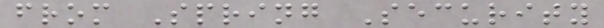from Spring Security
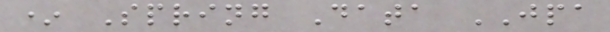* Spring Data JPA
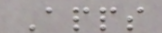Apps
